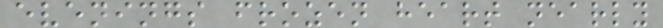evenings frozen heart nearly
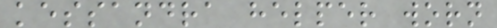kessandra helper worn
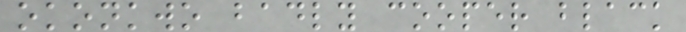okonkwo badly cooper black
